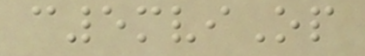c5mviOp
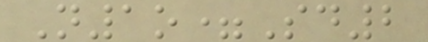N1o=Sd2
